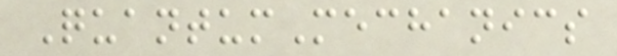QuantumMechanics
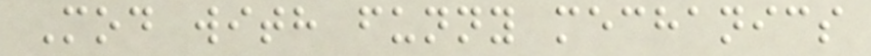Mod with funny mechanics
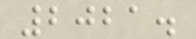2021.
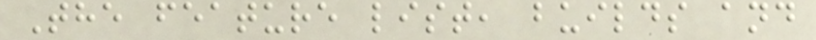The feature list, builds and
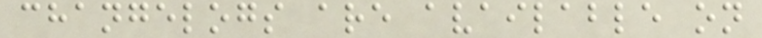changelogs are available on
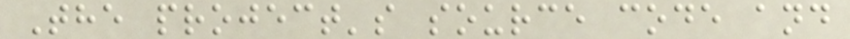The project's source code and
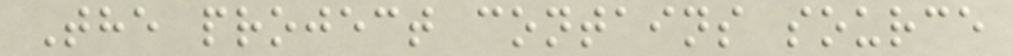The project contains source
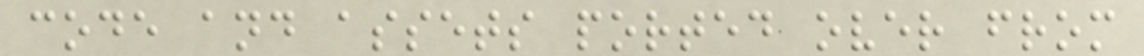code and assets ported over from
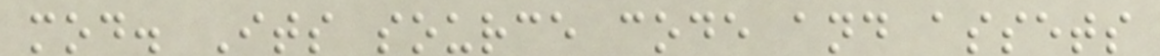mod. Its source code and assets
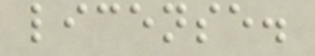license.
